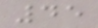45
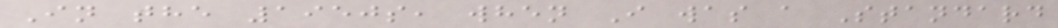In the 1950s, when I was a Standard
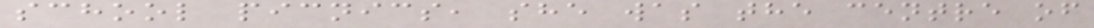school picnics, she was the centre of
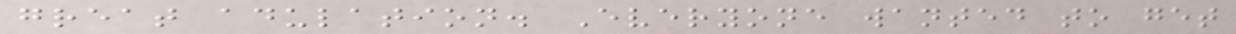great adulation. Everyone wanted to get
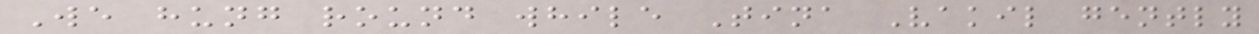We hung round while Tina Vakil gently
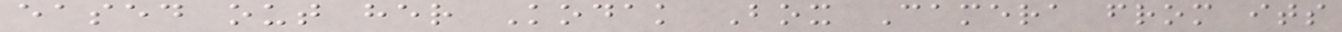eased out her Kodak Box Camera from its
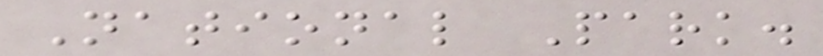National Park.
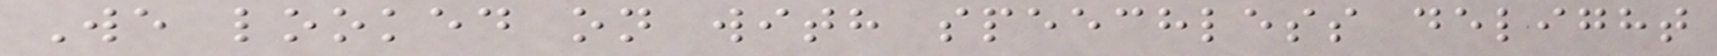We looked on with speechless delight
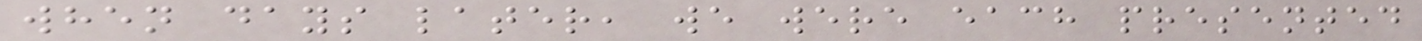when days later, we were each presented
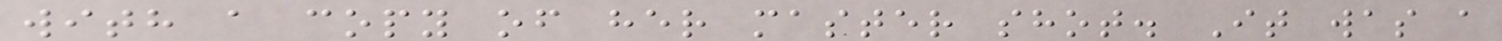with a copy of her master shot. It was a
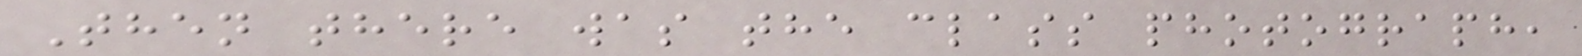Then there was the class photograph,
